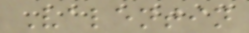Valentin
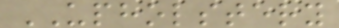UPHOLSTERY
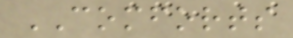COMFORTS
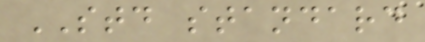STD standard
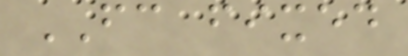FC fixed
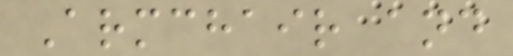Armchair and
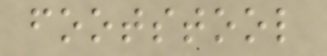footstool
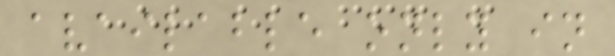available only in
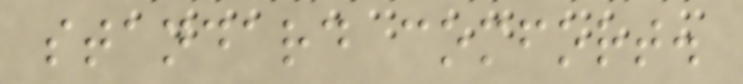standard comfort.
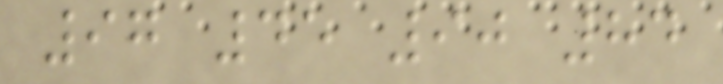97 45 90 84
